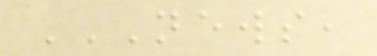NEWS,
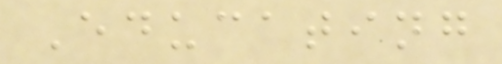Educating
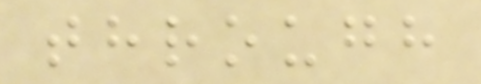through
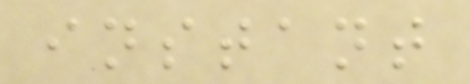instant
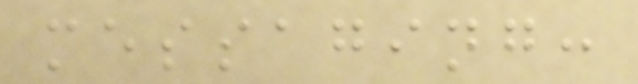messaging:
